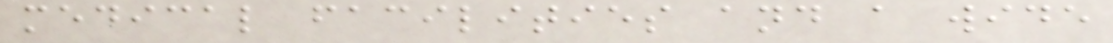medical facilities and a wide
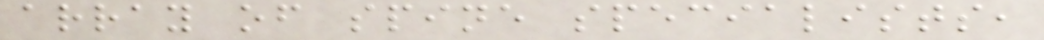array of spine specialists,
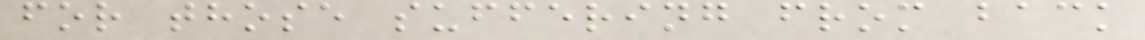for those suffering from back
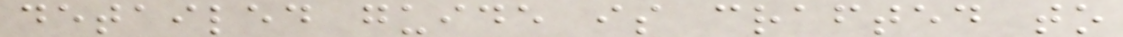detailed guide is crafted to
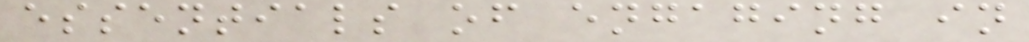essentials of engaging in
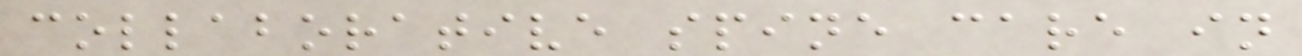collaborative spine care in
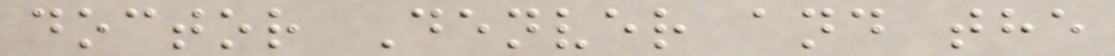doctor Denver and the
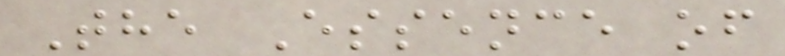The Essence of
